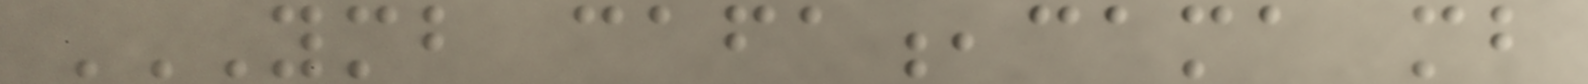YMB CAFA,CAMA MB
